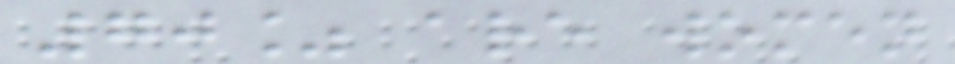70% are women
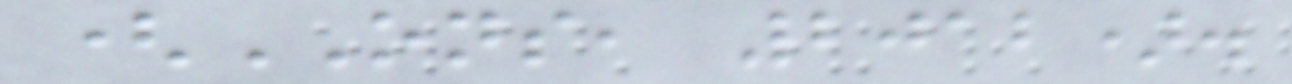(ONS, 2012).
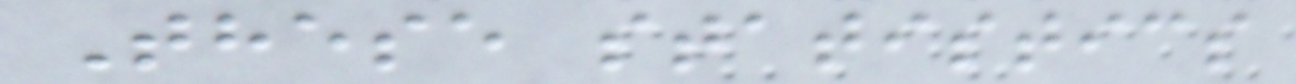These statistics
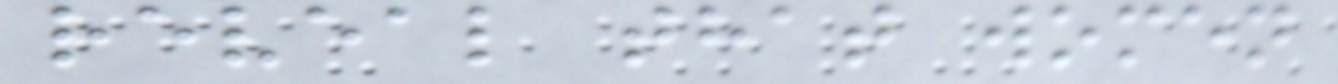reveal that women
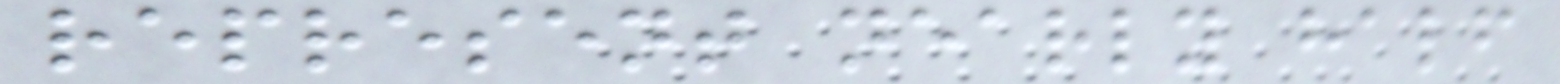represent nearly half
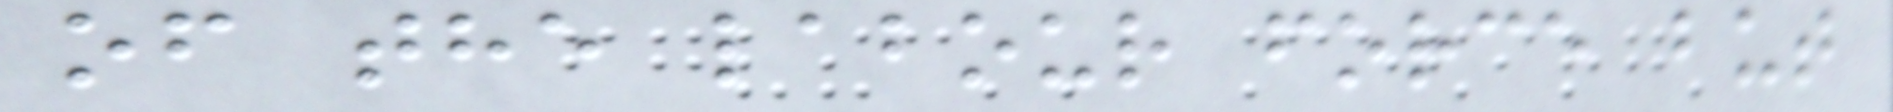of the labour force but
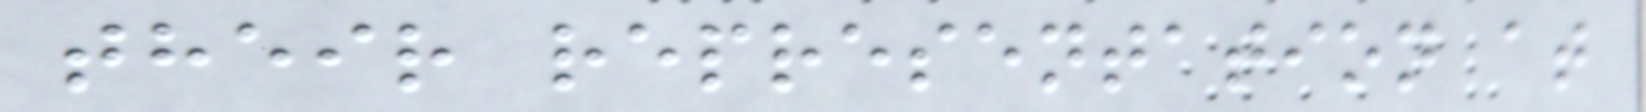their representation at
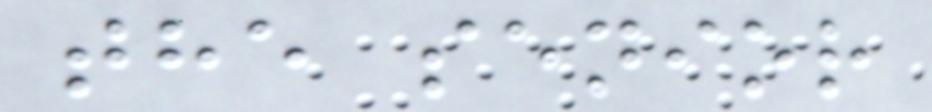the senior
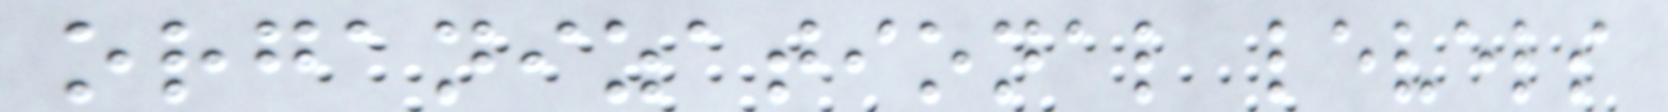organizational levels
